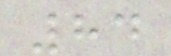84
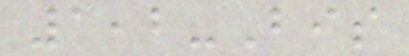1,2-Bis
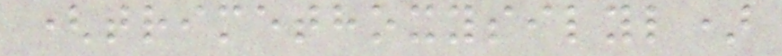(trimethoxysilyl)
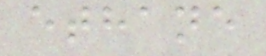ethane
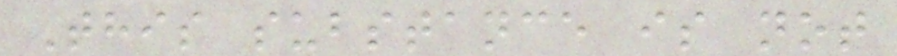This substance is not
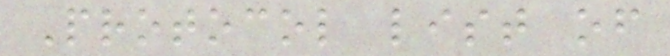Protocol list of
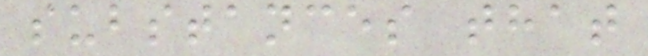substances that
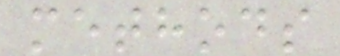methods
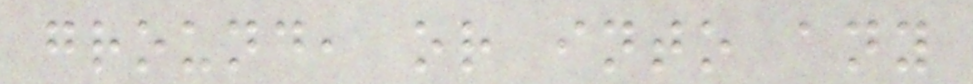ground, or into any
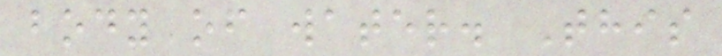body of water. This
